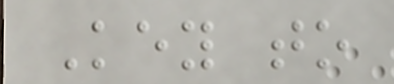Key to
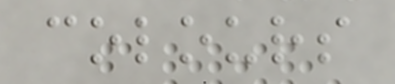colours
